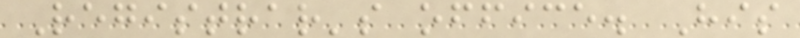Registrar's office. His
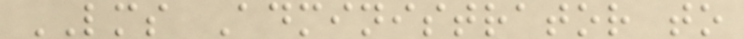LMS Administrator to
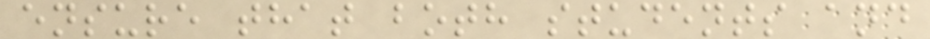ensure that both students and
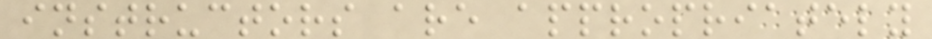instructors are appropriately
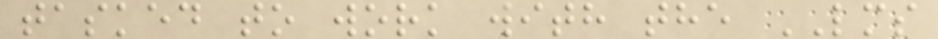tasked to work with the LMS
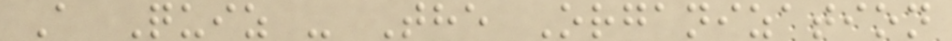A Quiz - The Organization
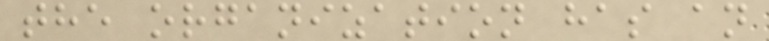the organization has an
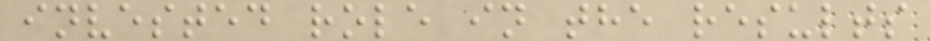invested role in the results
